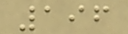196
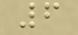6
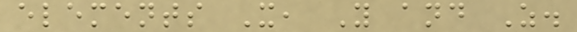elements X, Y and Z.
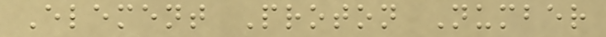Element Proton Number
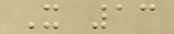X 13
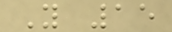Y 15
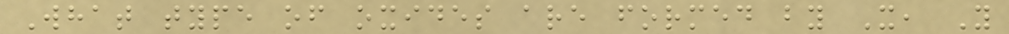What type of oxides are formed by X, Y
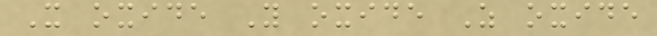X oxide Y oxide Z oxide
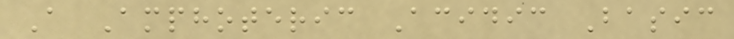A Amphoteric Acidic Basic
